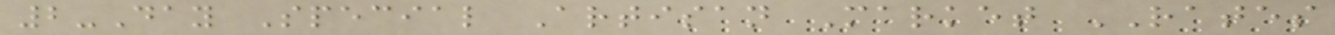2-Day Special Artisan Market RATES
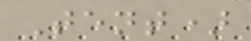Tent)
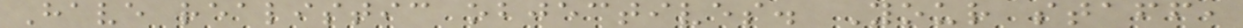Have realistic objectives. Your staff,
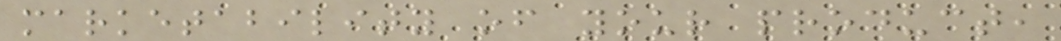marketability of your product,
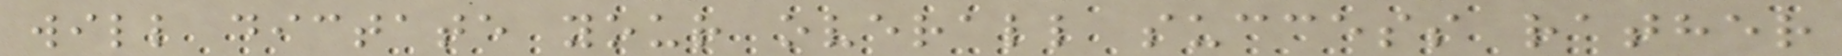will dictate your overall success rather
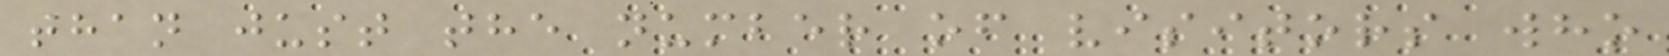than just the number of visitors who
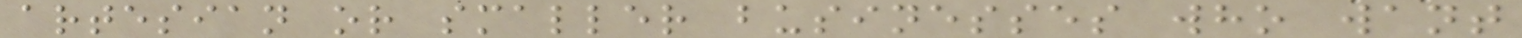artesian or smaller businesses who want
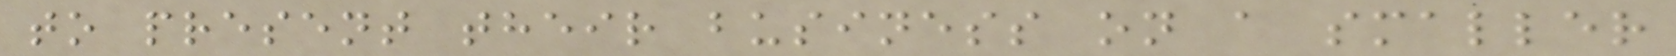to present their business on a smaller
